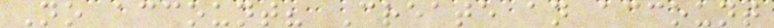No account? Create an account
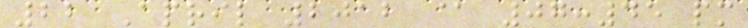22 April 2012 @ 07:45 pm
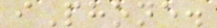iPhone.
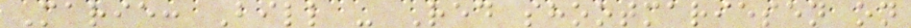Marie: Bill - Red shootmariesen on
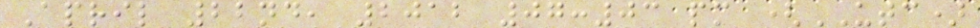April 22nd, 2012 07:03 pm (UTC)
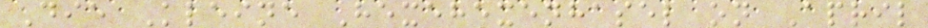Die Kleine Hexehexenhasel on April
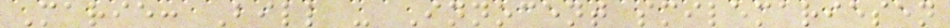Marie: Bill - Innocent smilemariesen
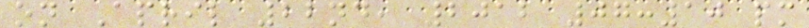on April 22nd, 2012 07:10 pm
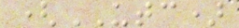(UTC)
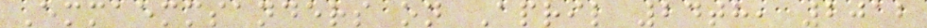Emmaemmsanders on April 24th, 2012
